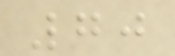70
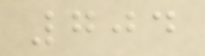704
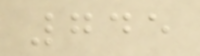745
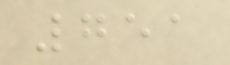751
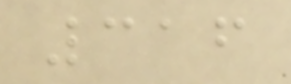316
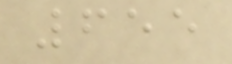655
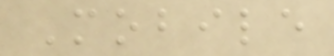Mobile
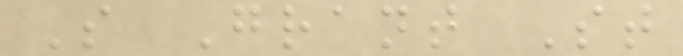S Grant St
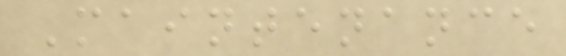Maintenance
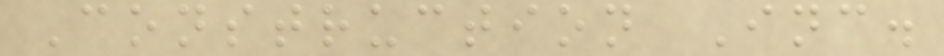Construction Inc.
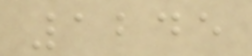1245
